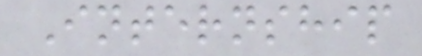Internship
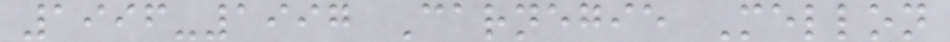1996-1997 Carnegie Mellon
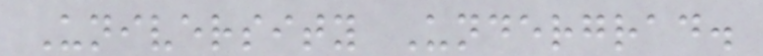University Undergrad.
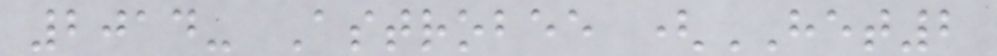2014- Astrobee (HET2
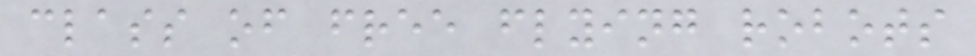class of free flying robots
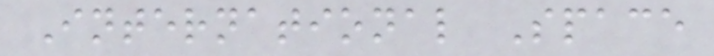International Space
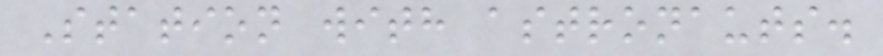Station with astronauts.
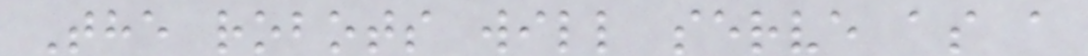The robots will serve as a
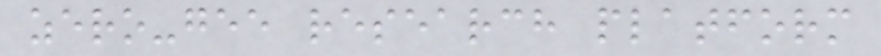zero-gee research platform
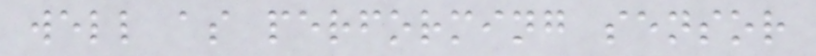well as performing sensor
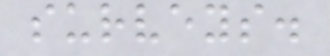surveys.
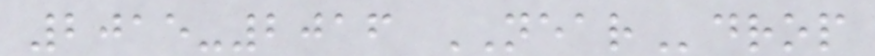2015-2016 NEARdrop
